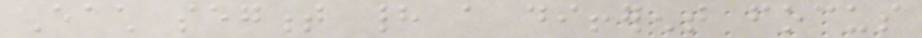Each segment had a different focus
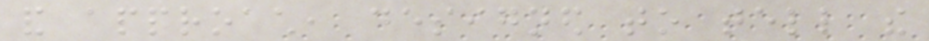and approach, designed to tell the
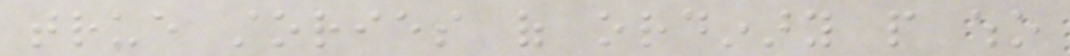true stories of ordinary people who
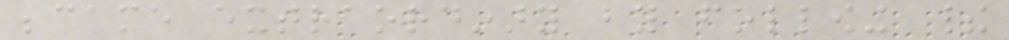became extraordinary by following their
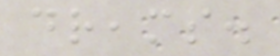dreams.
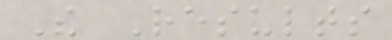The Results
